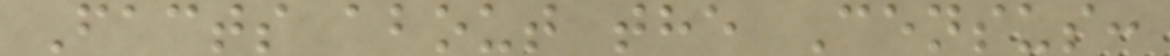Facts about the Census:
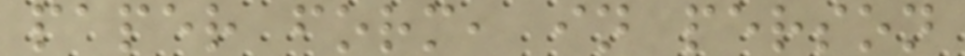paper form, in person
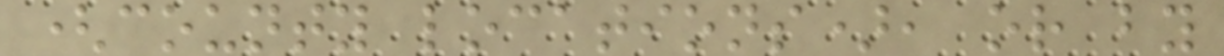(county locations), or by
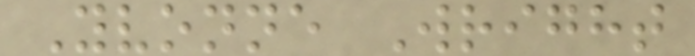Yvonne Wright
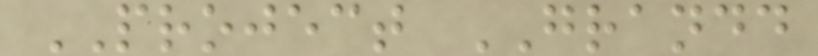PROJECT GRANDD
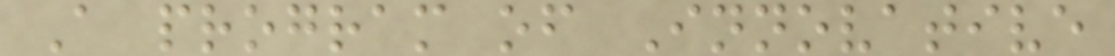A program of Innovative
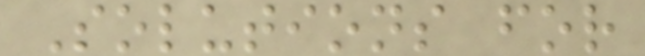Solutions for
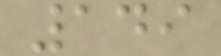149
